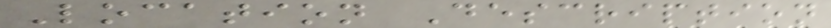Location Description
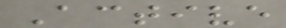Active
